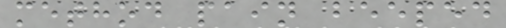method pain beeped
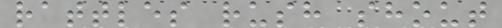rattles rush shout
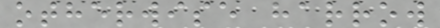otherwise harrow
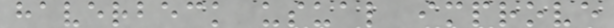haverbeck usual improve
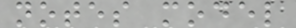notes model
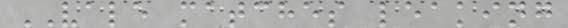VALE matches leaking
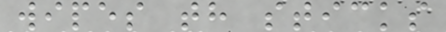wipes th sticks
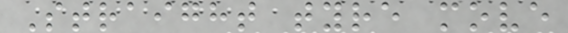Straight tyre move
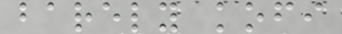barely kofi
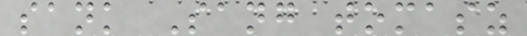sank Sang tomasz
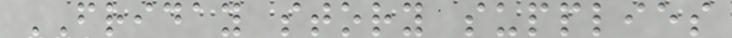FRIDAY story supplies
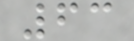63
